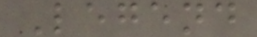Legend
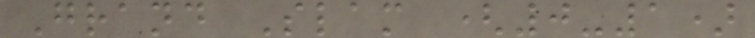Grand Slam (0-1)
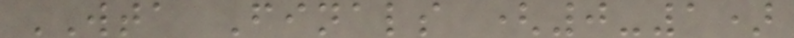WTA Finals (0-1)
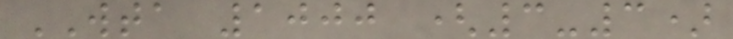WTA 1000 (3-3)
